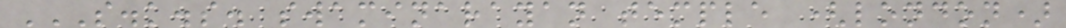S.K.S. SWAMINARAYAN TEMPLE (LONDON)
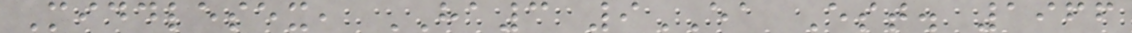Middlesex, HA3 9EA Est. 1966
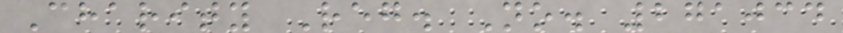Charity Reg. No. 271034
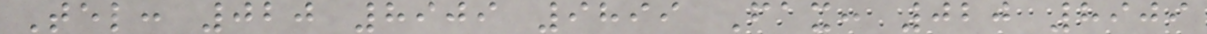Tel: 020 8909 9899 Fax: 020 8909
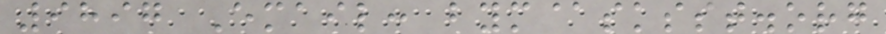9897 Email: bym@sksst.org
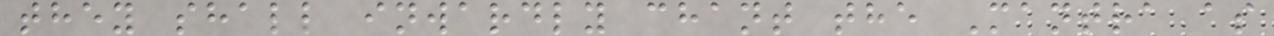they shall inwardly chant the Mantra as
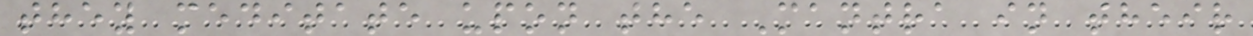they meditate upon the Mantra in their
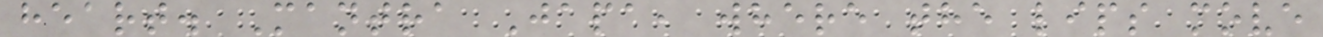heart. Mantra Japa, where the lips move
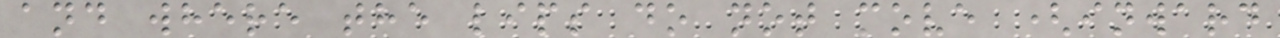and where the lips do not move (inward
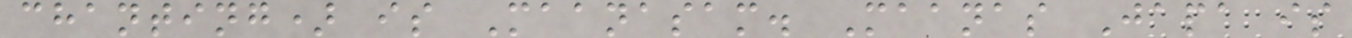chanting) is Maanasam. Maanas Japa is
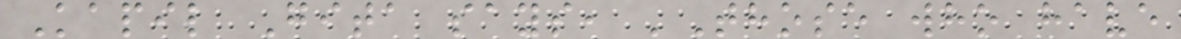Kapil Gita says, 'Those who have
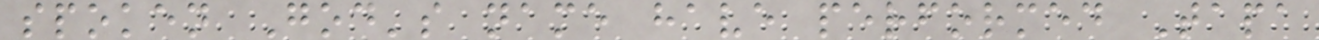spoken God's name have performed Tapa
